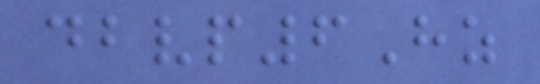dbvp6Hz
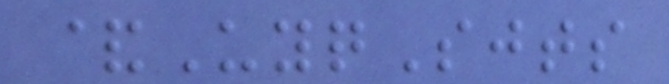&UyqSjts
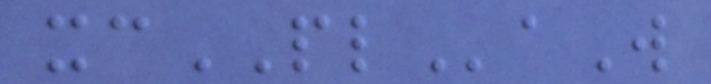xcPLaW
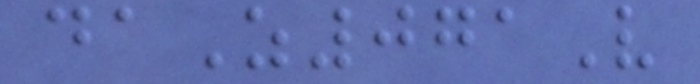daZ071V
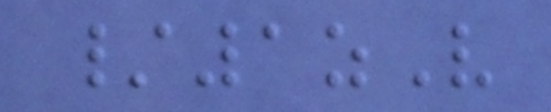/1zV
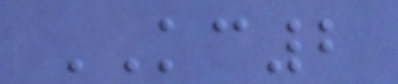KC2
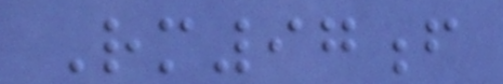Rm97f
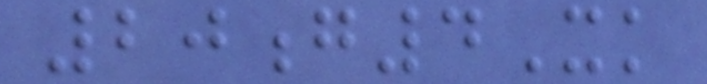20g4Xk
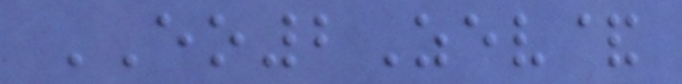EO2Zev&
